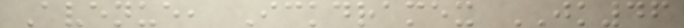Avenue, Ickdramex JK46
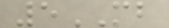5MB
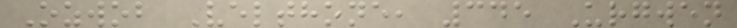Ozwob Velthone, 345 Urgwen
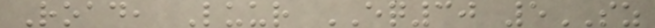Road, Luur EQ30 5SZ
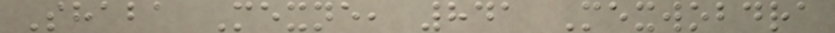Shaba Mexne, 841 Mexwobdra
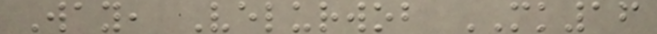Way, Velurwob MK16
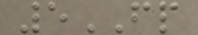5FP
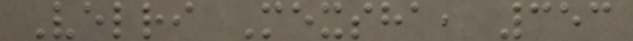Velri Mexsha, 353
